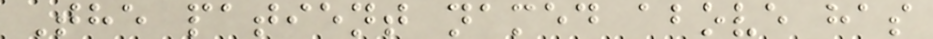The patient named above has
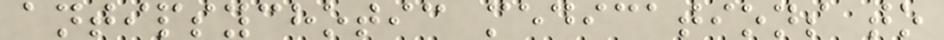antipsychotic medications to
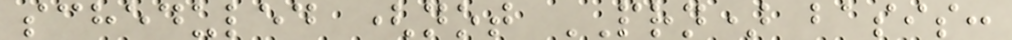scheduled (not PRN) basis:
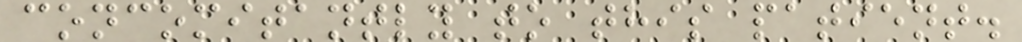concomitantly to this patient.
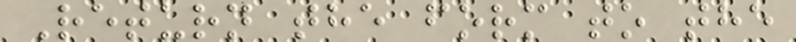Return the form to the
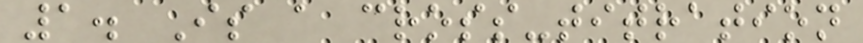1. Is a cross-titration
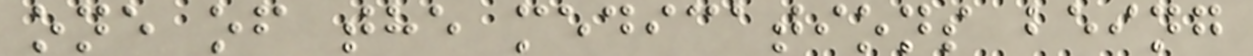one of the medications being
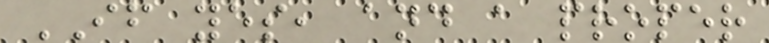IF yes, and a proper
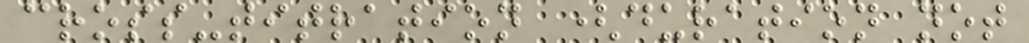cross-titration (duration not
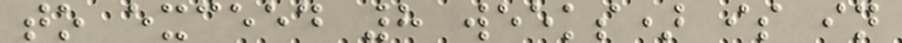to exceed 8 weeks) is in
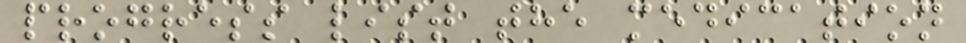progress list the medication
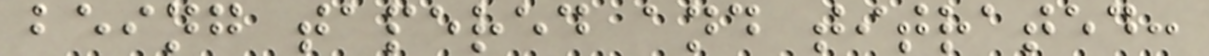being tapered and titrated:
